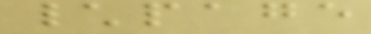\page
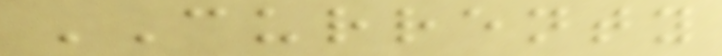CURRENTY
